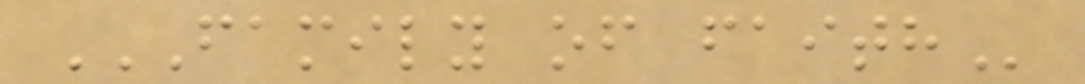FAMILY OF FAITH
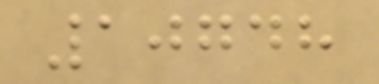10748
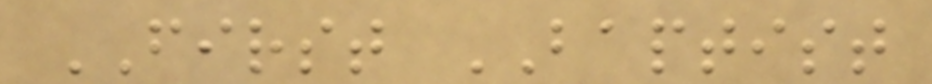FIRST BAPTIST
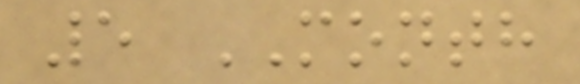5 MONTH
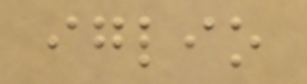iglio
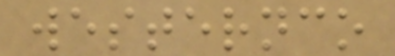westernco
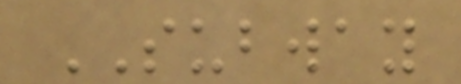SUBWAY
